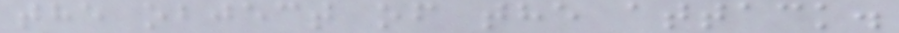the object of the attack.
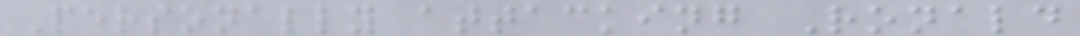Personally attacking Ronald
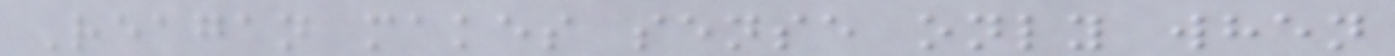Reagan makes sense only when
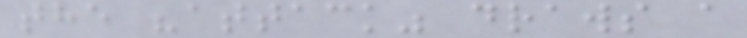the "attack" draws a
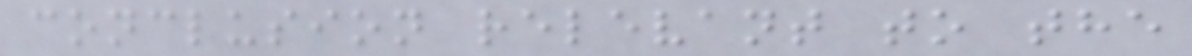conclusion relevant to the
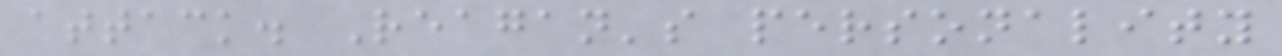attack. Reagan's personality
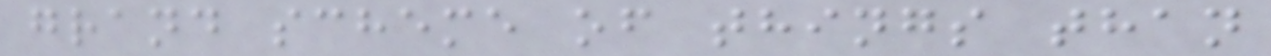grand scheme of things than
